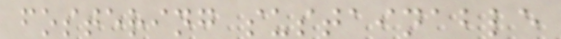fostering sustainable
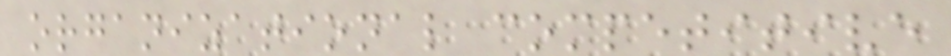organizational competitive
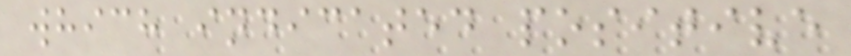which indicated positive
